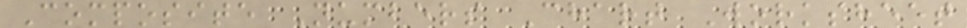Composite Numbers Chart Worksheet
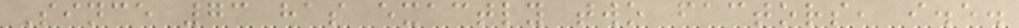Since 73 has exactly two factors, i.e.
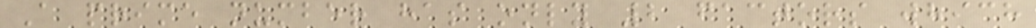A prime number has only 2 factors which
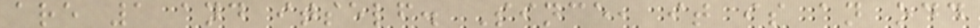are 1 and itself. Since, it is an odd
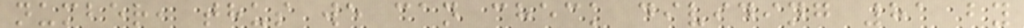number, thus we can check dividing 81 by
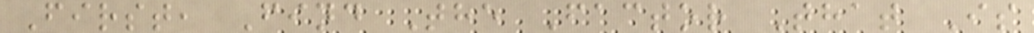First, Find The Factor That Is
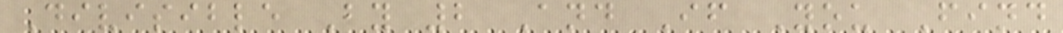Divisible By 2 And If You Find
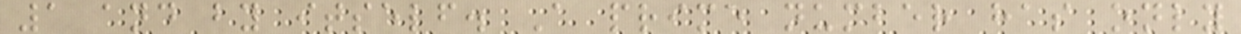1 and by itself. A prime number has only
